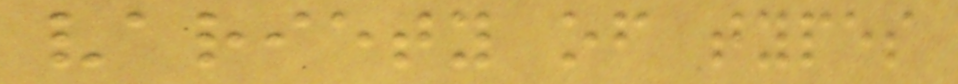variety of types
